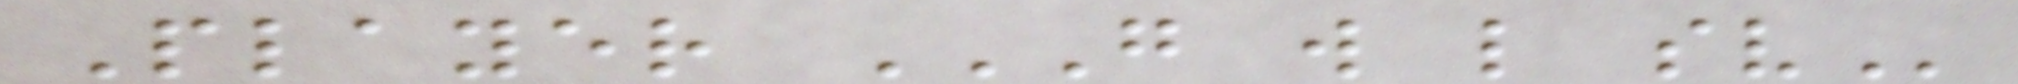Player G W L SV
